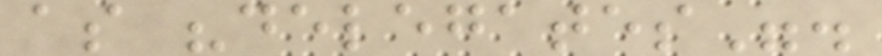as "delegates".
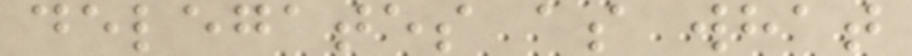delegates as what
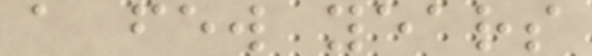a few years
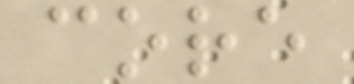core
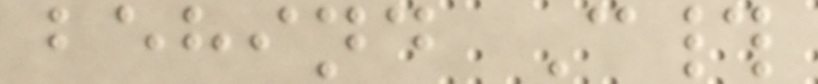behind C#
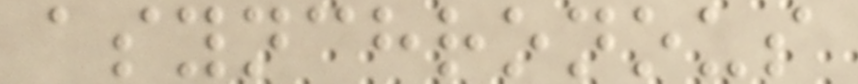asynchronous
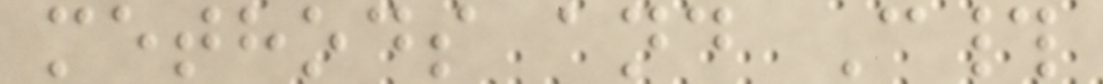methods and C#
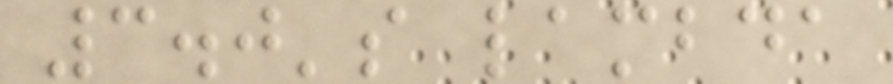3.0's lambda
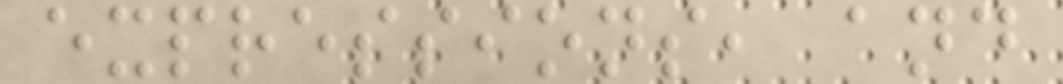expressions, and
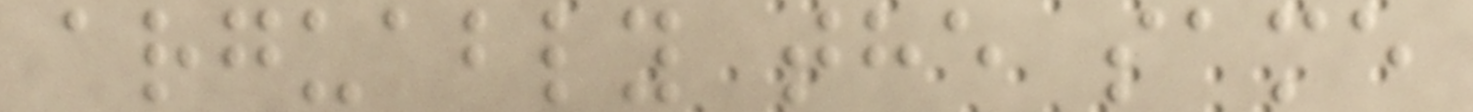arguably the same
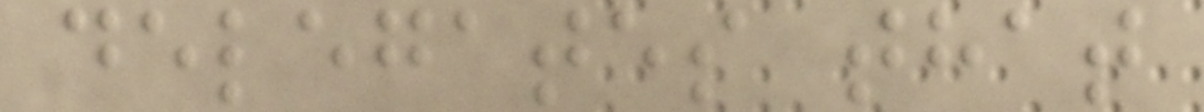delegates that
